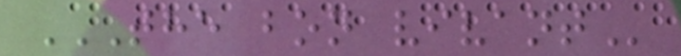THE BON VIVANT
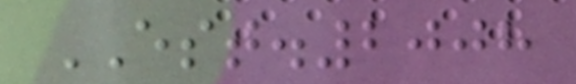EST.2008
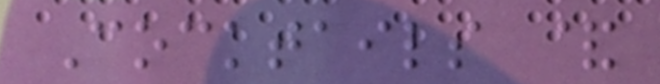Cocktails &
